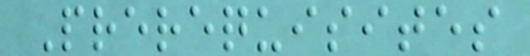Prerequisites
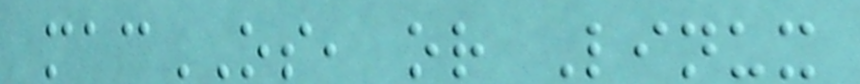macOS, or Linux
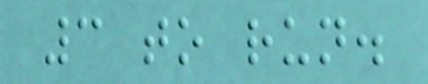3 to run.
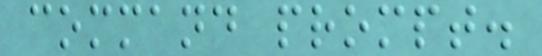command prompt.
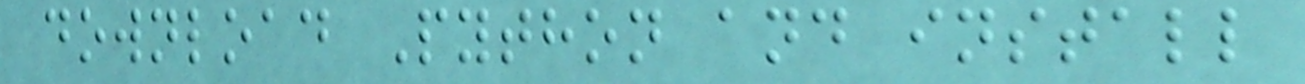download Python and install
